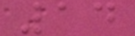14
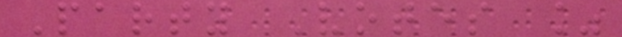Party Votes %
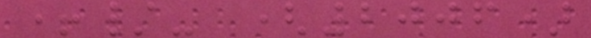+/- (2006)
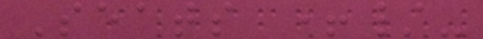Seats +/-
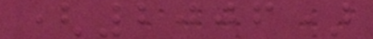(2006)
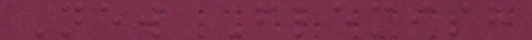New Flemish
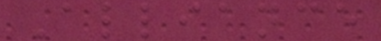Alliance
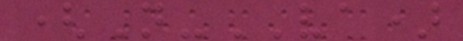(N-VA)
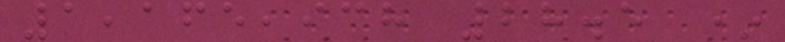1,165,938 28.5 *
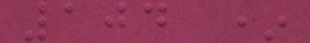104 *
